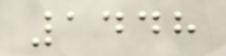1448
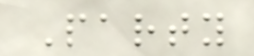Party
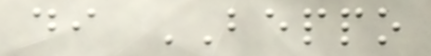di BEPPO
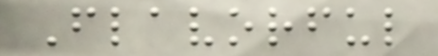Flavorful
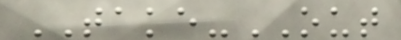TAKE-OUT
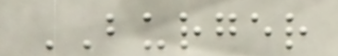BURGER
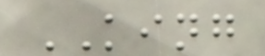KING
